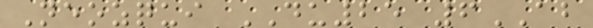Neozqui DU25 6AB
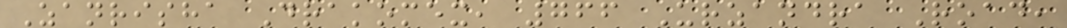Zanrisha Drakomex, 766 Urzandra Road,
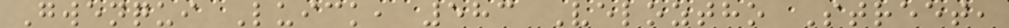Gwenqui Luick, 583 Veloztho Street,
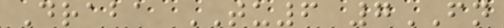Draba TU6 7FN
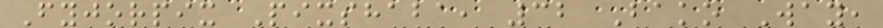Fyjorpix Pixshaba, 32 Bako Way,
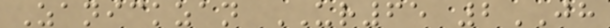Zanickzan UR65 2JH
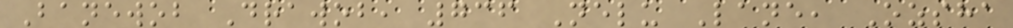Banewob Drawob, 736 Nelu Lane, Ozsha
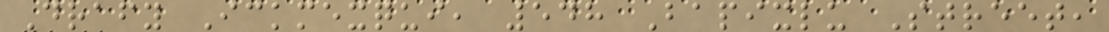Drafy Ickmexqui, 548 Bapixlu Street,
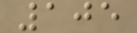105
